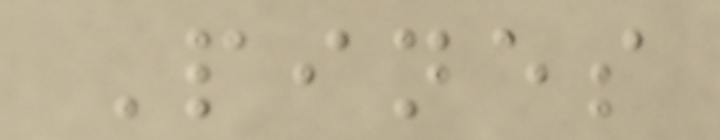Pines
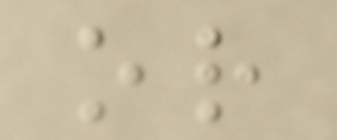or
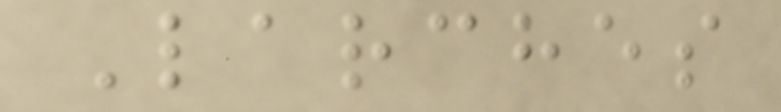Larches
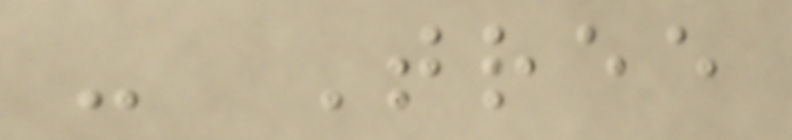- Tree
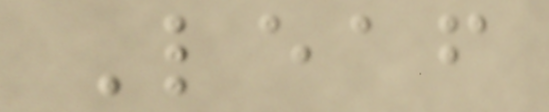Leaf
